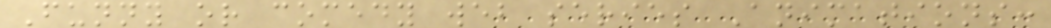Funny or comedy web series Animations:
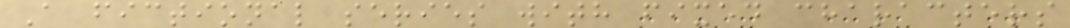A fictional series with fixed characters
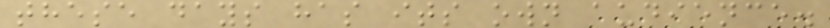these days has its own audience.
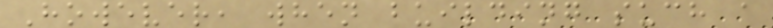However, when building such a
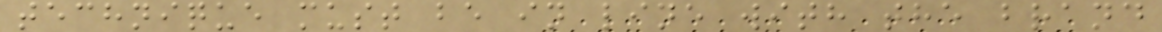technique must be in line with the brand
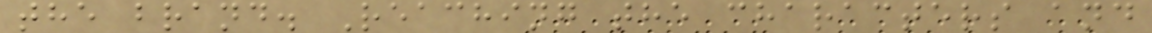the brand. Reaching the characters and
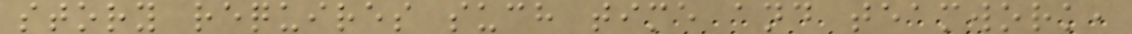story requires such time and teamwork,
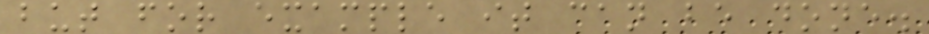but for example it can be done.
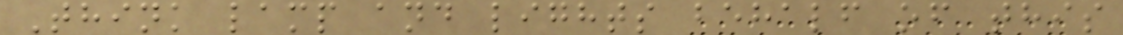Think lamp and lights behalf of this
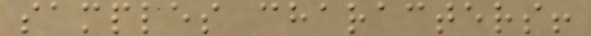samples characters!
